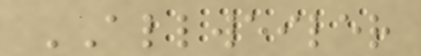ALLWEILER
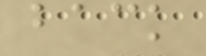back
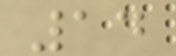14
